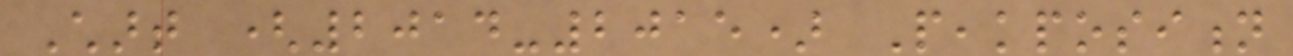Chart (2014-2015) Peakposition
